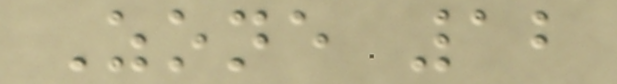Zone 12
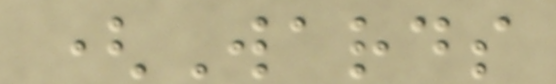(Wards
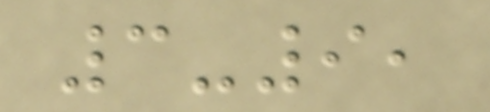3-9,
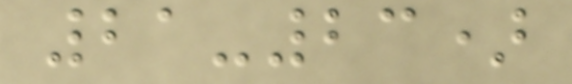21-23)
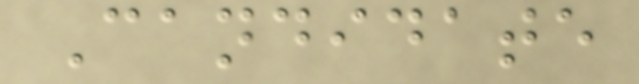Candidate
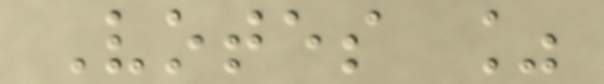Votes %
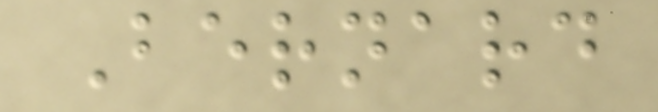Bernard
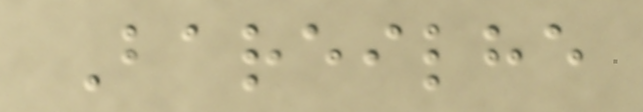Bareilhe
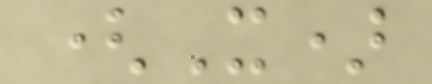(X)
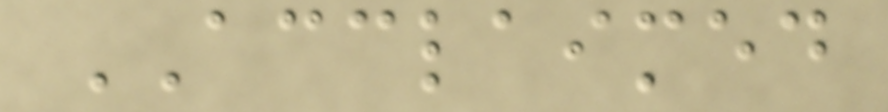ACCLAIMED
